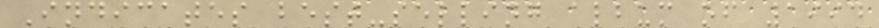Indicates best-selling album of 1994
